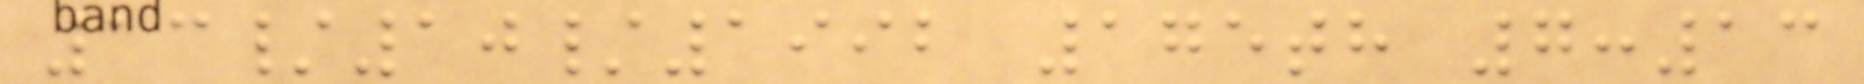13/10/1992 175th 7:13
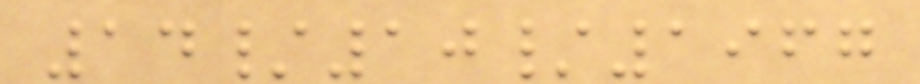14/10/1967
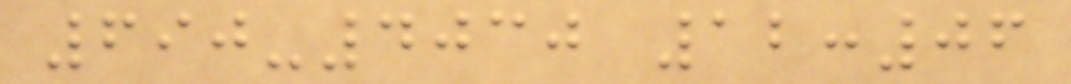690-4030 12:06
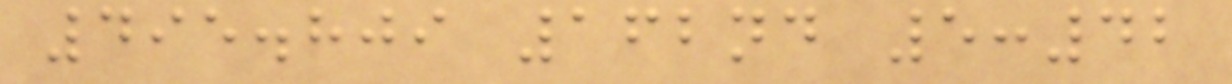495.809 162nd 5:42
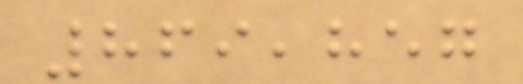869,857
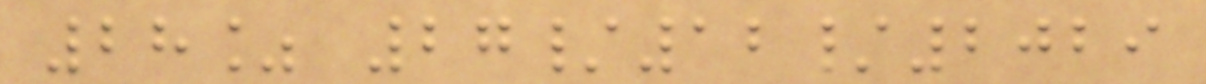28% 27/12/2029
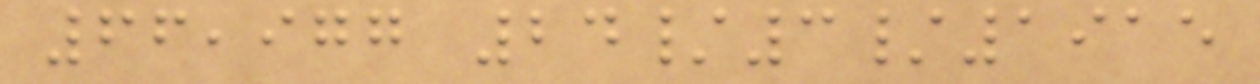66,977 24/3/1915
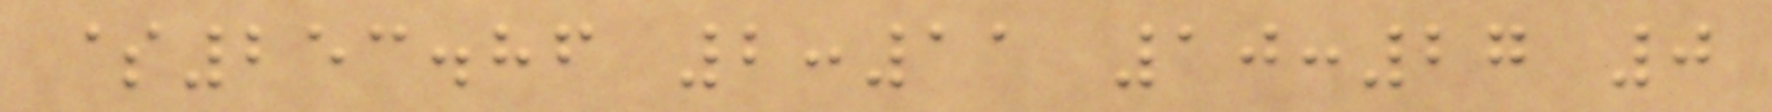$253.86 2:11 10:27 0
